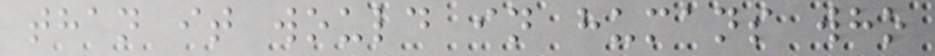than it would in humans who
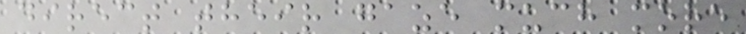direct their gaze much more
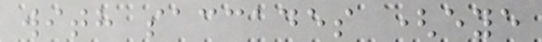with saccades (eye
